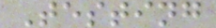Testing
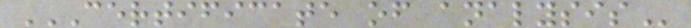CERTIFICATE OF ANALYSIS
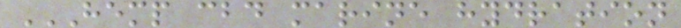HEMP CBD MARINE HYDRATION
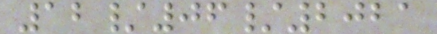12/06/2021
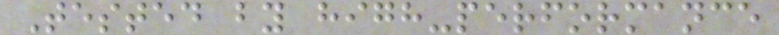Tested by high-performance
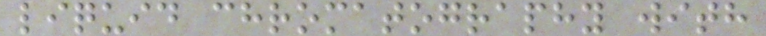liquid chromatography with
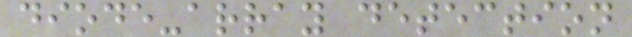diode-array detection
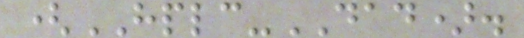(HPLC-DAD).
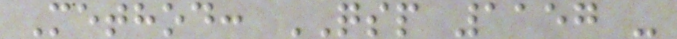Method: QSP 1157 -
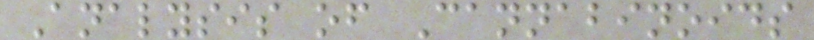Analysis of Cannabinoids
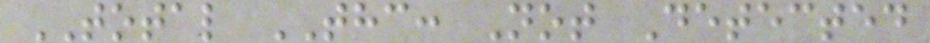TOTAL THC: Not Detected
